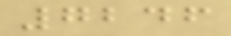7246
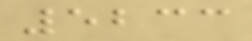5233
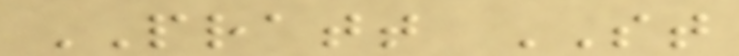PRATT ST
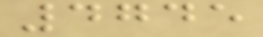4745
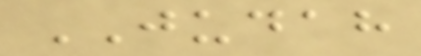JUDAH
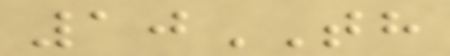10TH
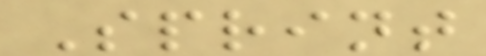Sprint
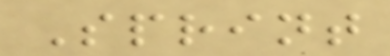Sprint
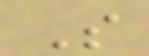S
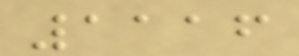1116
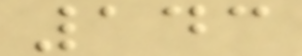143
